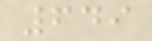649
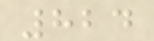824
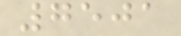7501
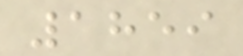1859
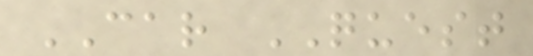CAR QUEST
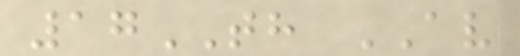17TH AV
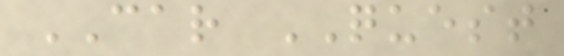CAR QUEST
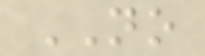NO
